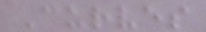Curves
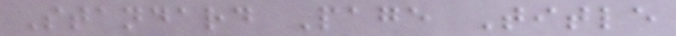Standard Page Title
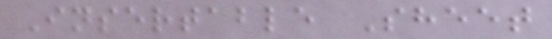Insertable Sheet
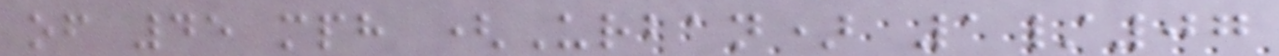of 45 mph (Urban) 1/07
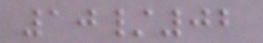10/02
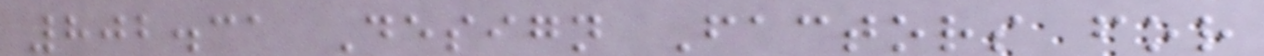802.31 Design Factors for
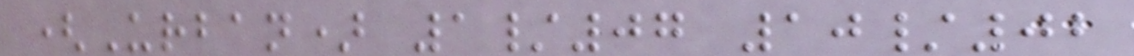(Urban) 1/07 10/02
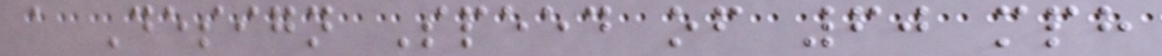a Design Speed of 60 mph
